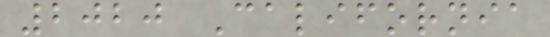2020 California
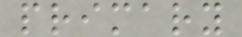primary
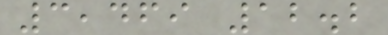3,469 12.2
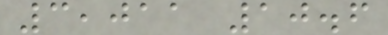3,011 10.6
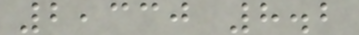2,330 8.2
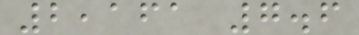2,161 7.6
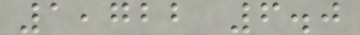1,722 6.0
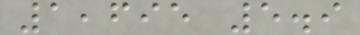1,695 5.9
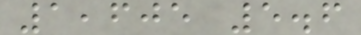1,605 5.6
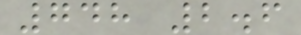748 2.6
